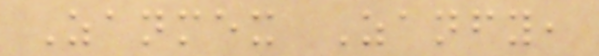Zanmex Zanfy,
